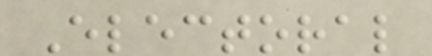Electoral
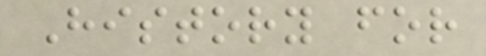History for
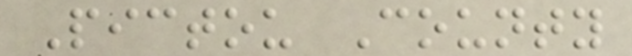Pictou County
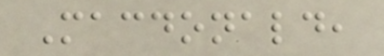Macdonald,
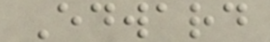Edward
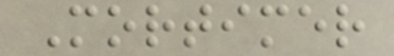Mortimer
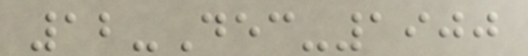12-Dec-1900
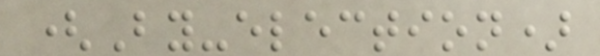(By-election)
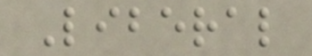Liberal
